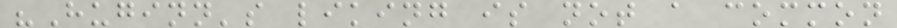"Huginn's liking is not a common
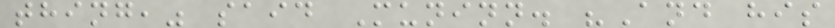thing," said Muninn. "And his
